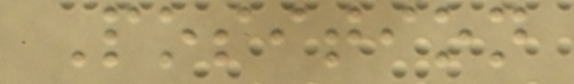Position
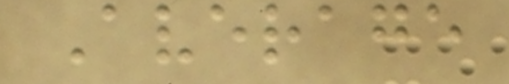Average
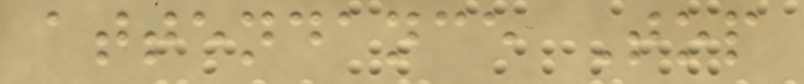attendance Top
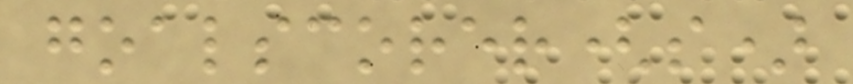goalscorer(s)
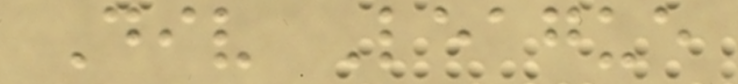Div League
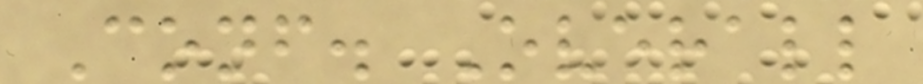Conf. Overall
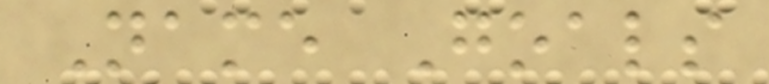Name Goals
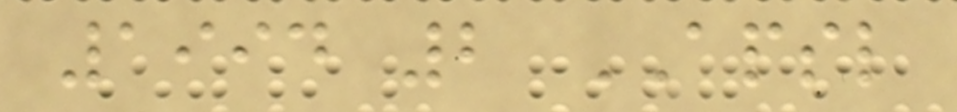1994 2 APSL
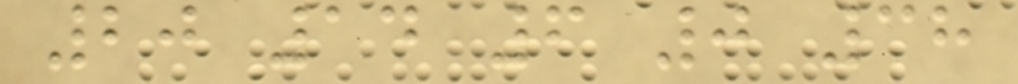20 14 6 0 38
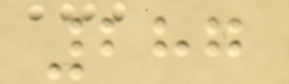287
